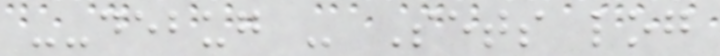--debug - Sets log
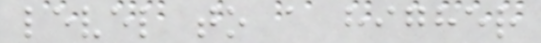level to a higher
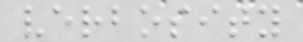verbosity
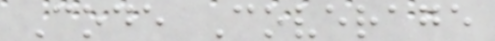Code Coverage
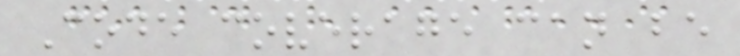Code coverage can be
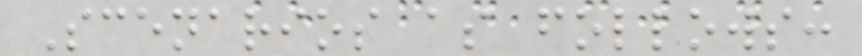Scenarios as follows:
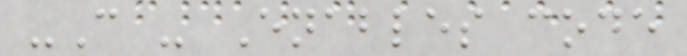-C - Enables code
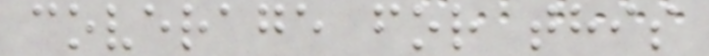coverage for this
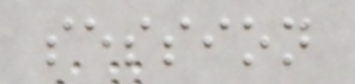session
